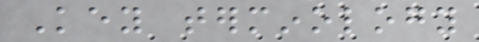Key terminology
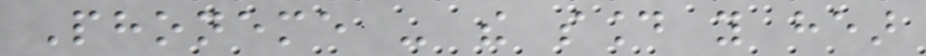Phoneme - the sound you hear
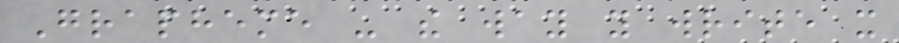Grapheme - the way you write it
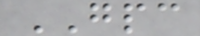GPC
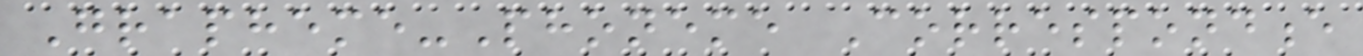Grapheme-Phoneme Correspondence
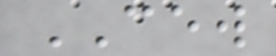CEW
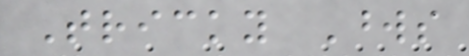Tricky Words
